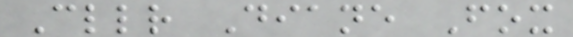Cllr Diane Fox
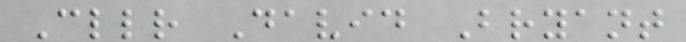Cllr David Bryant
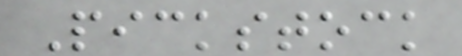Pickstock
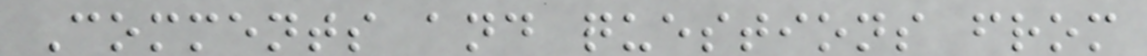Comments and questions from
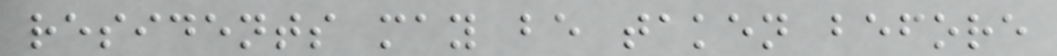residents may be taken before
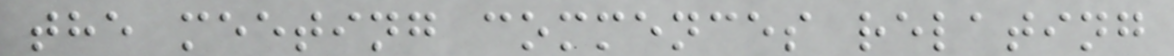the meeting commences relating
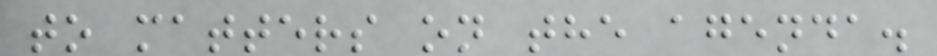to matters on the agenda.
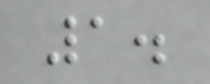1.
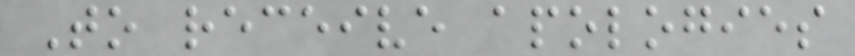To receive apologies
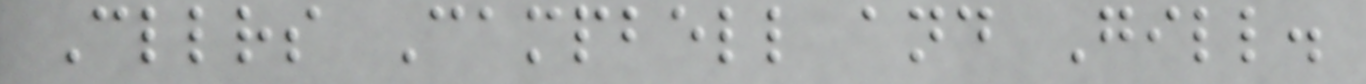Cllrs Campbell and Gill.
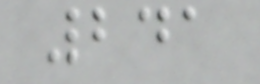241
